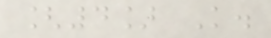[4] K.
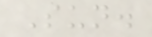Sun.
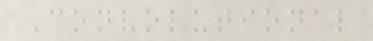Convolutional
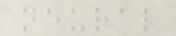neural
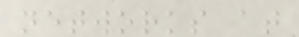networks at
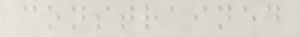constrained
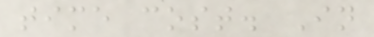time cost. In
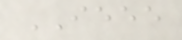IEEE
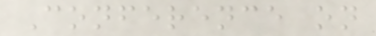Conference on
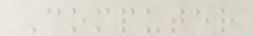Computer
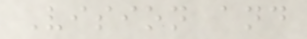Vision and
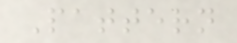Pattern
